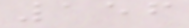156
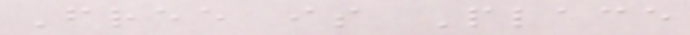Free is Place
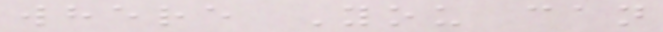where You can
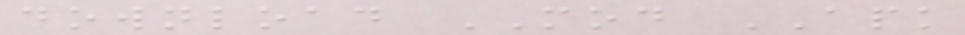download MOD APK
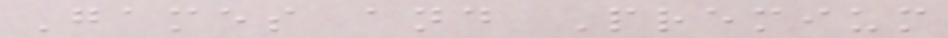Games and Premium
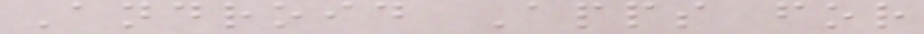Android Apps for
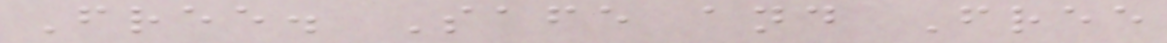Free. Safe and Free
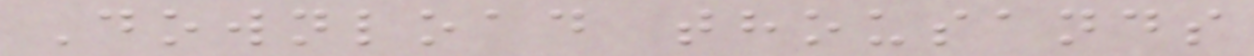Download thousands
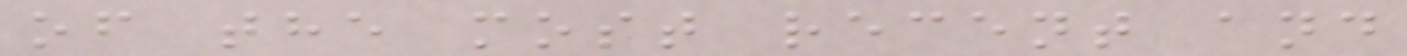of the most recent and
